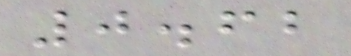0.62
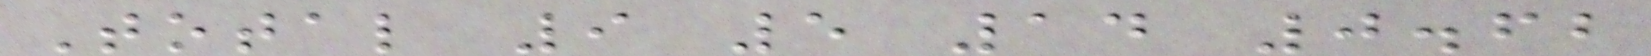Total 9 5 14 0.62
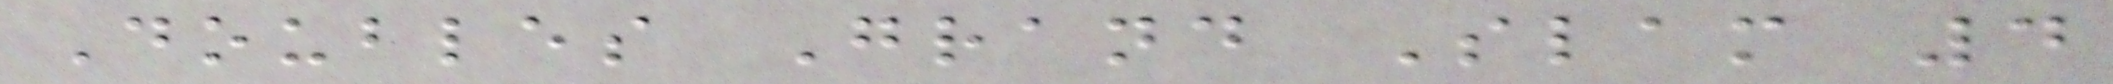Doubles Grand Slam 4
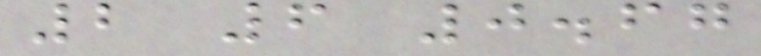2 6 0.67
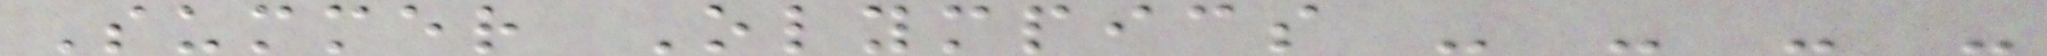Summer Olympics - - - -
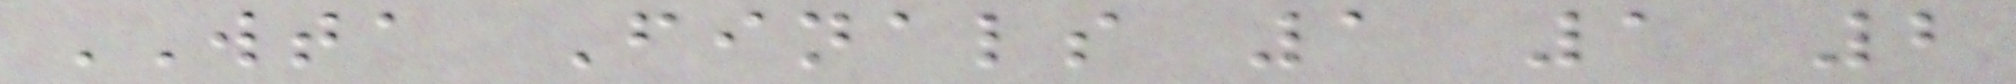WTA Finals 1 1 2
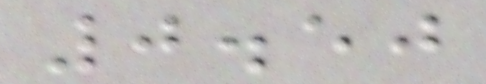0.50
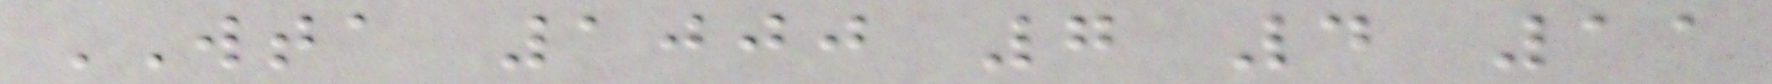WTA 1000 7 4 11
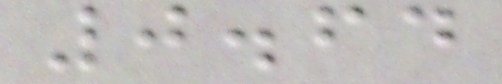0.64
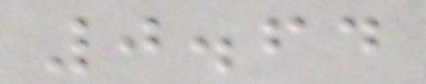0.64
